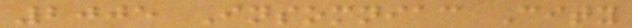2005 Insomniac City
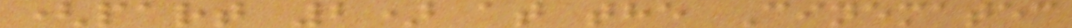(part 2) at the Cinematec
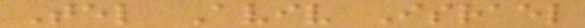Tel Aviv Israel
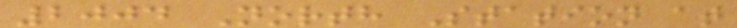2004 North Station at
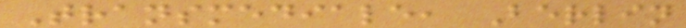Transmediale, Berlin
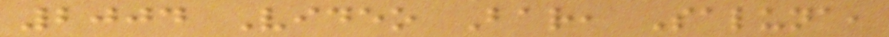2004 Video Bar, Saluna,
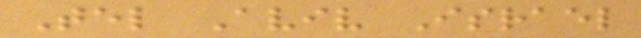Tel Aviv Israel
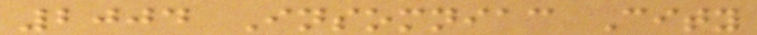2004 Insomniac City
